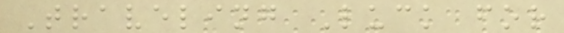Traveling Luck for
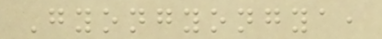Gyongyongya,
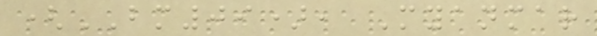(BM09), Myanmar
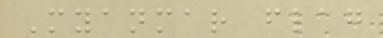Myanmar flag
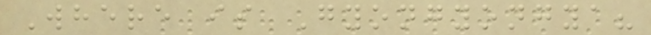Where is Gyongyongya?
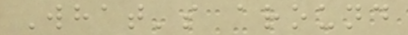What's around
